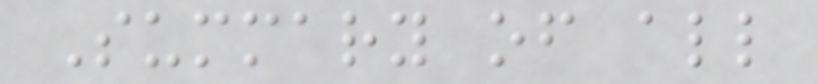Summary of all
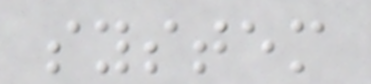system
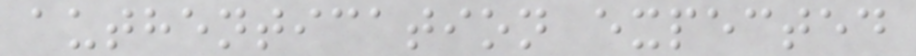authentication expected
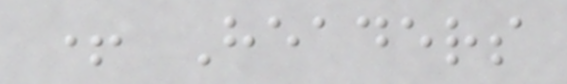+ Headers
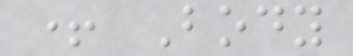+ Body
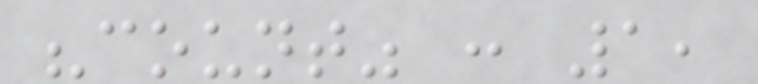"count" : 1,
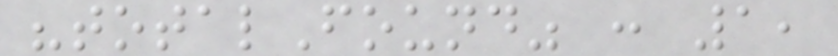"totalFound" : 1,
